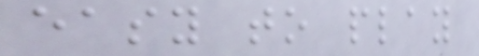easy to play
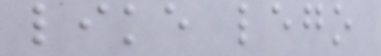like lego
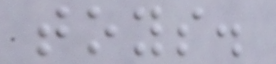toys.
